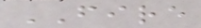FIRE
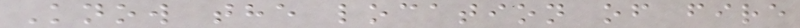Know the location of fire
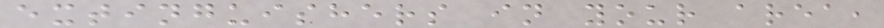extinguishers in your area,
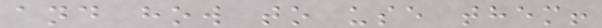and how to use them!
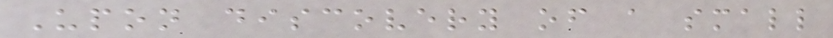Upon discovery of a small
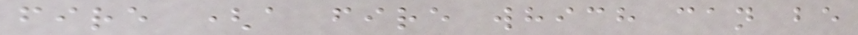fire (a fire which can be
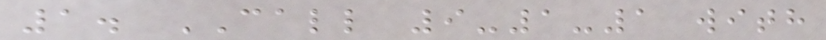1. CALL 9-1-1 with
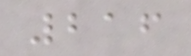216
